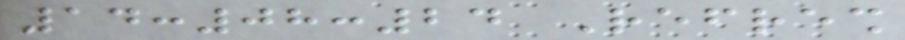14:08:24 Refresh
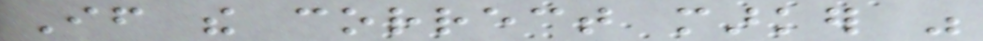If the correct marker was
